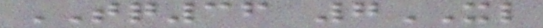TQ36 7XL
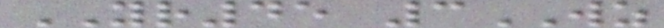YR45 3WZ
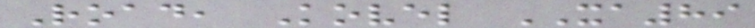Road, Kovel XA89
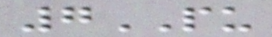7PU
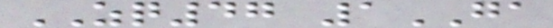ZQ47 1GA
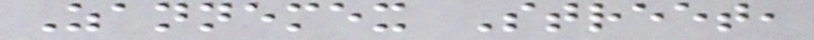Zannemex Street,
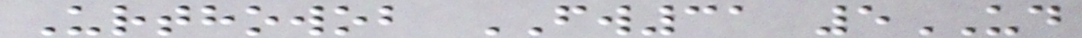Urthowob FW31 5UD
